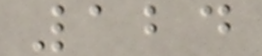124
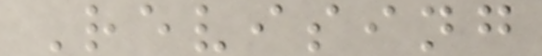Revising
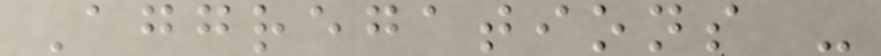Aggregations -
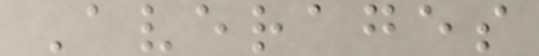Averages
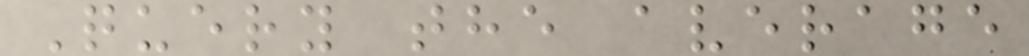Query the average
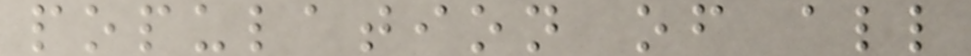population of all
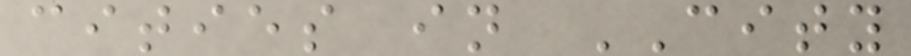cities in CITY
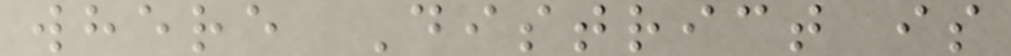where District is
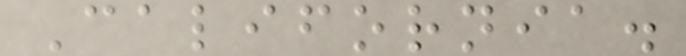California.
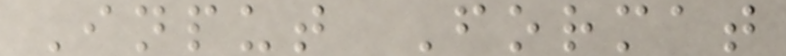Input Format
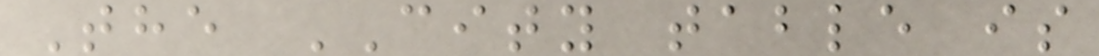The CITY table is
